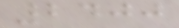2400
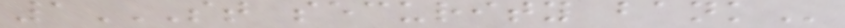1ST SECURITY BANK
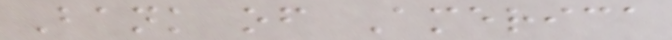Bank of America
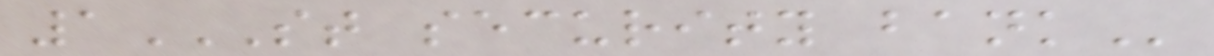1ST SECURITY BANK
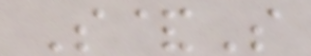S&S
